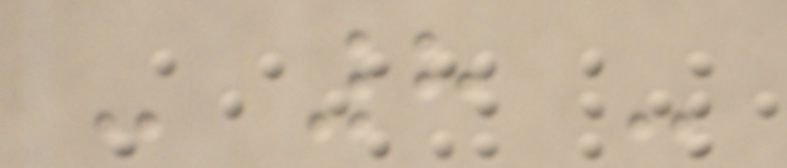- 8 -
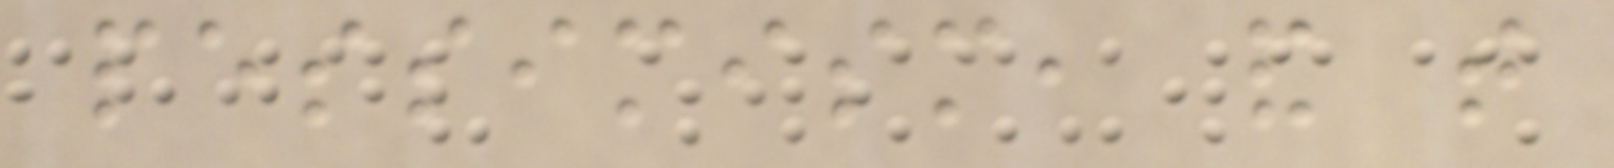pessimism, and that
